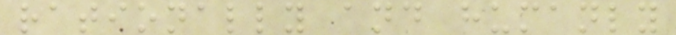rationally and humanly
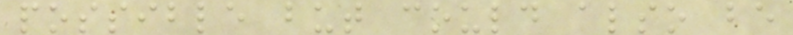possible but could also be
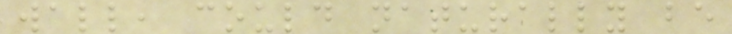wall, could naturally be
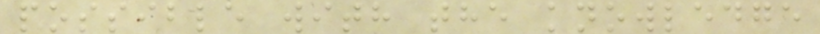possible with the knowledge
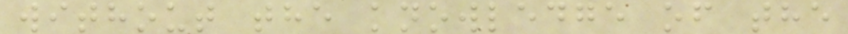without the knowledge of the
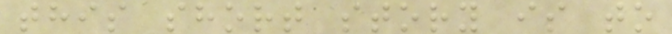this short story is to
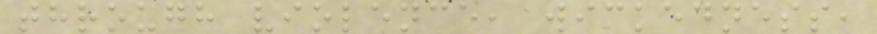through violence, wickedness,
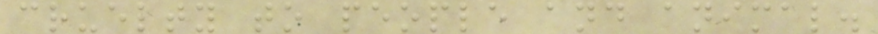cruelty to people and animal.
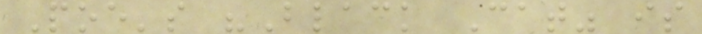Poe's "Black Cat" is
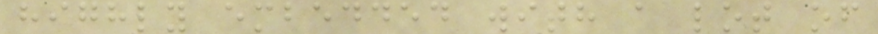highly embedded with a lot of
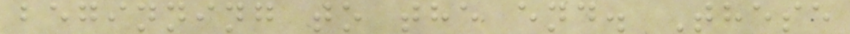beginning to the end. These
